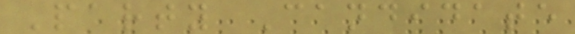Party Candidate
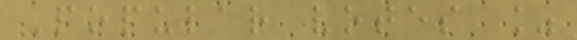Popular votes %
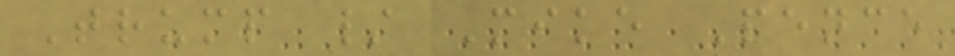Trump / Mike Pence
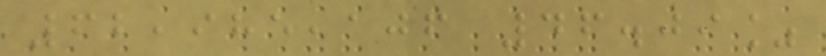62,985,106 46.09%
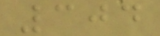304
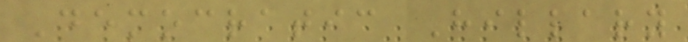Democratic Hillary
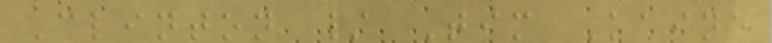Clinton / Tim Kaine
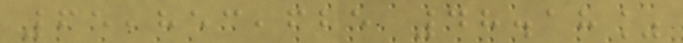65,853,625 48.18%
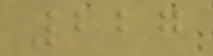227
